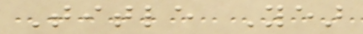Title Year
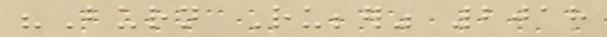"Burn Rubber" 2018
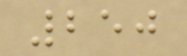250
